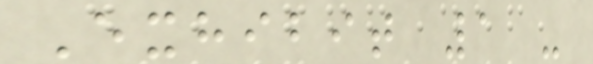Exhibit 1 -
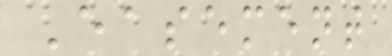Easement
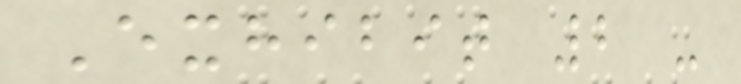Exhibit 2 -
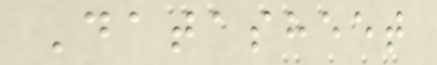Datasheet
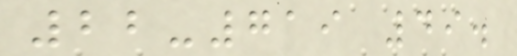22-719 49.
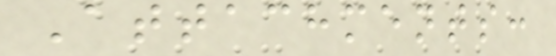Attachments:
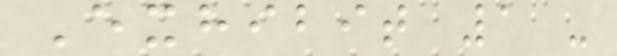Exhibit 1 -
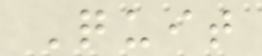Quit
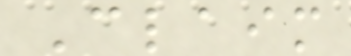Claim
